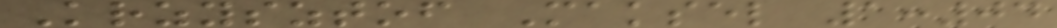Krzysztof Maksel 1:04
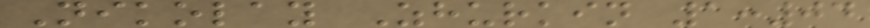Nikolay Zhurkin 1:04
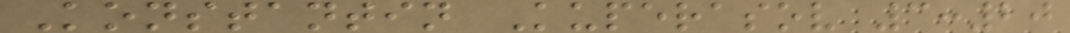Konstantin Kuperasov 3:20
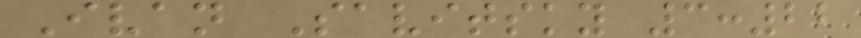Ivan Savitsky 3:22
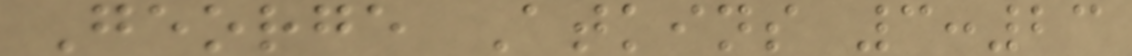George Atkins 3:23
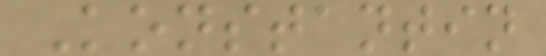Konstantin
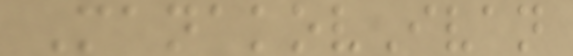ManakovIvan
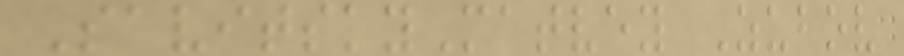SavitskyMatvey Zubov
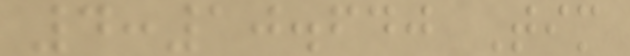4:10.640 Tim
